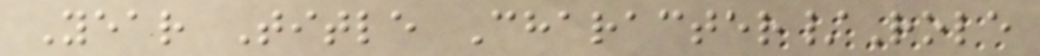Year Title Character/Role
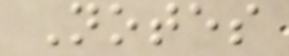Notes
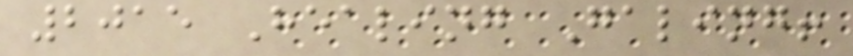2015 Healing Galing!
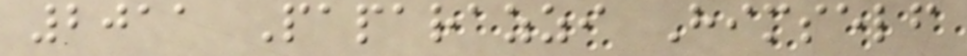2011 Paparazzi Himself
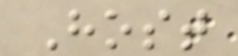Host
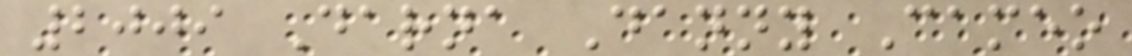2009 Darna Danny Cameo
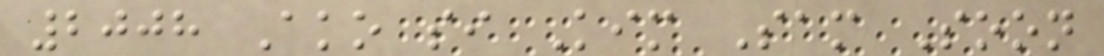2008 Ako si Kim Sam Soon
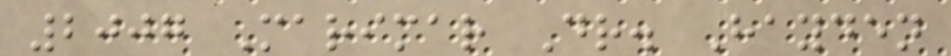2007 Marimar Dr. Hayden
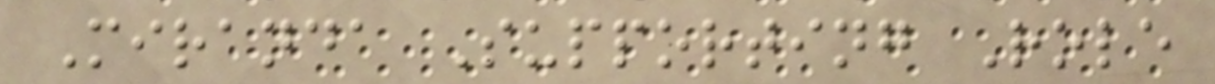Miranda Supporting Role
